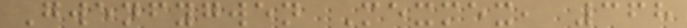Gwenfygwen Mexmex, 368
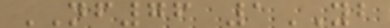NF76 1YB
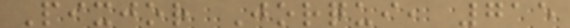Pixjor Jorqui, 715
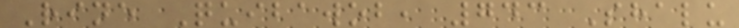Rine Quibawob, 743 Shalu
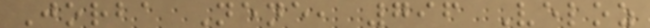Jorba Nene, 796 Veloz
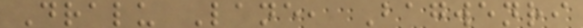Dralu Lane, Bagwenri
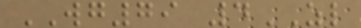WG79 4ZL
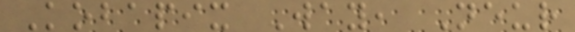Kobapix Way, Neur
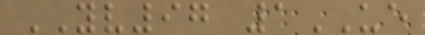YV97 1UE
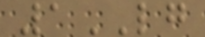1LG
